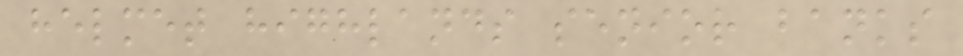helmet highlands senior banks
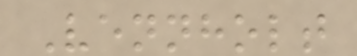Vennholt
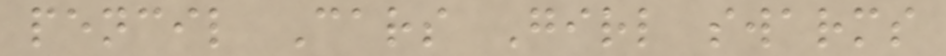pencil Cars Girl swarms
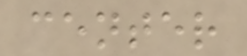center
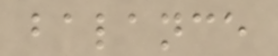balance
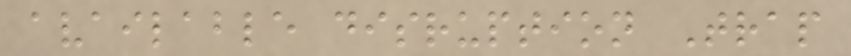available disruption Trap
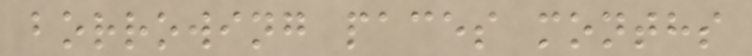borrowing paces months
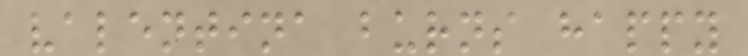valentina burns happy
